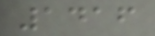1416
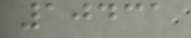10431
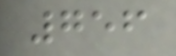756
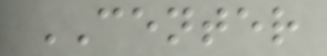CENTER
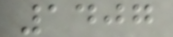1407
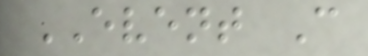EVENT C
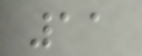11
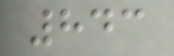843
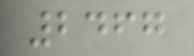2467
